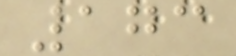173
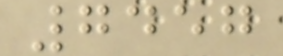7457
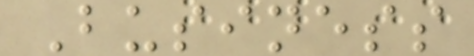Business
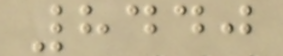8440
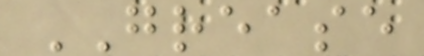GREASE
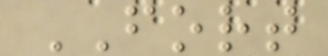FORT
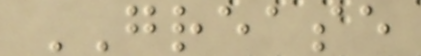GREASE
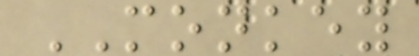MONKEY
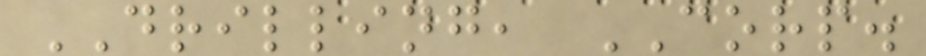DRILLING, CORP.
